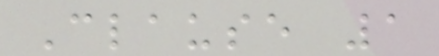Clause 1
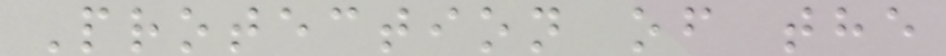Protection of the
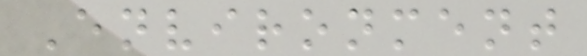Environment
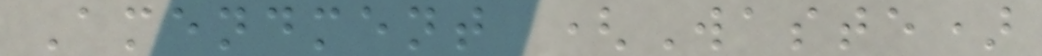Amendment (Waste)
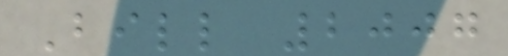Bill 2007
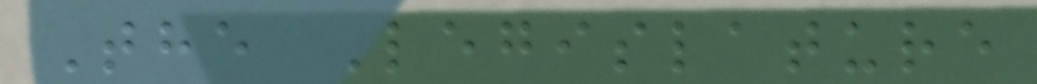The Legislature
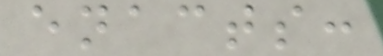enacts:
